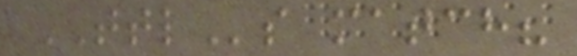TTLs match?
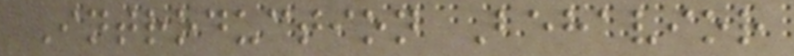Introduction Behavior
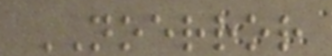NOERROR
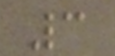3
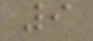9
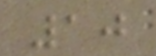10
